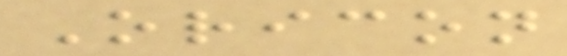Oricon
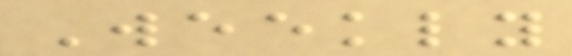Weekly
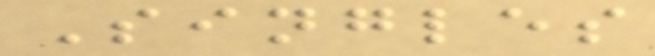Singles
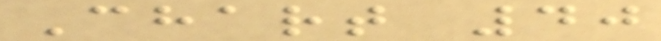Chart 40
